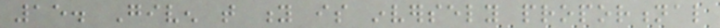15. Given that y is inversely proportional
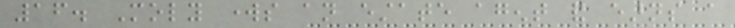16. Moly works an estate agent and earns a
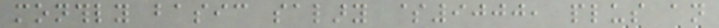monthly basic salary $9000, plus an
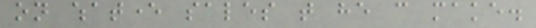on whatever sales that he can make.
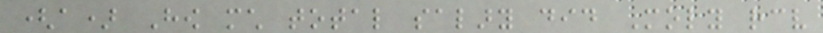(a) How much total salary did Moly receive
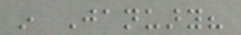in January?
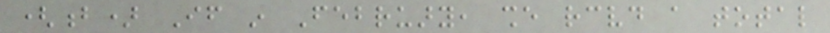(b) If in February, she received a total
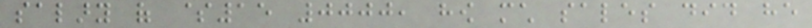salary of $15 0000, how much sales did he
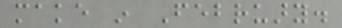make in February.
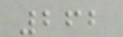262
